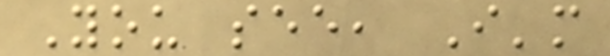You see, I'm
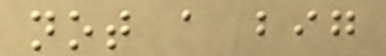not a big
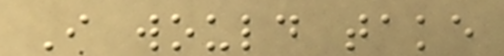I would take
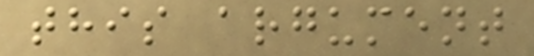this argument
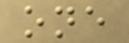one
